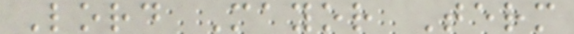Lord Mayor Term
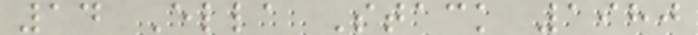14 Ella Stack 1980
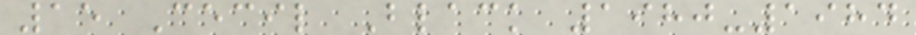15 Cecil Black 1980-1984
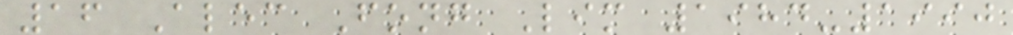16 Alec Fong Lim 1984-1990
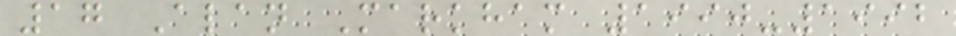17 Alan Markham 1990-1992
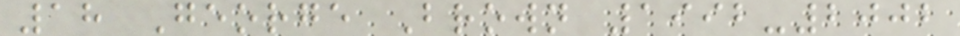18 George Brown 1992-2002
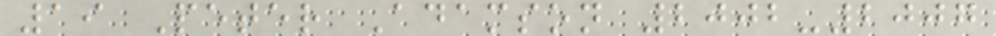19 Peter Adamson 2002-2007
